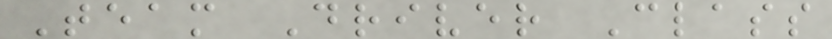Team Driver Class
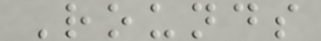Rounds
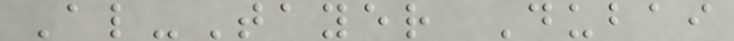Al-Tayer Dubai
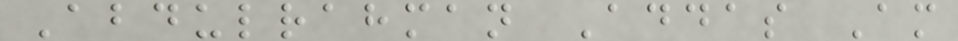Abdulrahman Addas Am
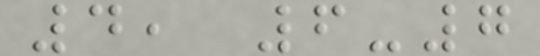4, 6-7
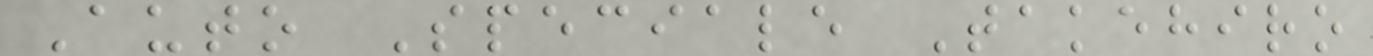Auto Speciale Takehiro
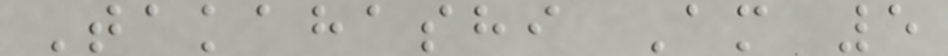Takahashi Am 5
